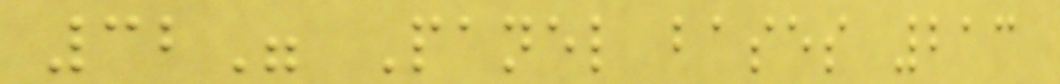32" Panel bases 213
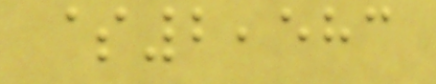$2,583
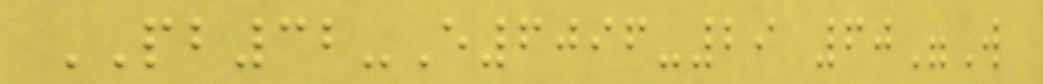PB32-E6096-29 60"W
